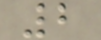2
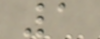1
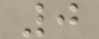0
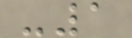-1
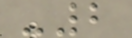-2
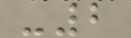-2
